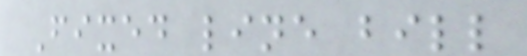Fixed line bill
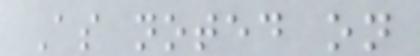As noted on
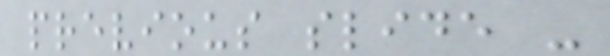previous slide -
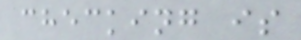checking is
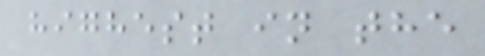highest in the
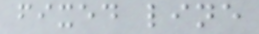fixed line
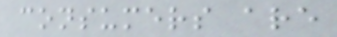consumers are
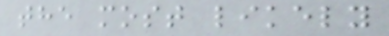the most likely
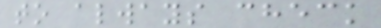to always check
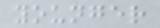younger
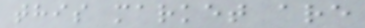this market are
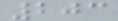203
